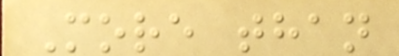More than
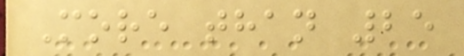More than 25
